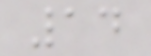14
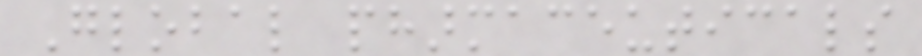Global pharmaceuticals
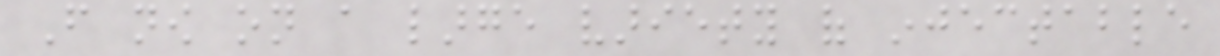From now on a large variety of injectable
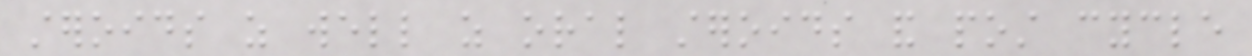steroids as well as oral steroids and post cycle
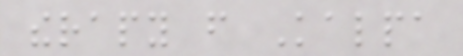therapy from Kalpa
